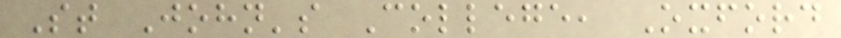St John's College, Oxford
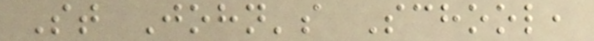St John's School,
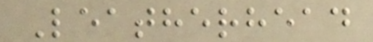Leatherhead
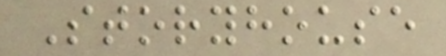Storyhouse
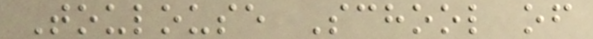Toulouse School of
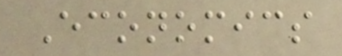Economics
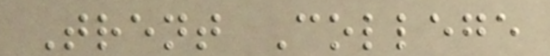Trent College
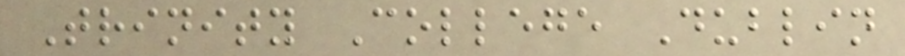Trinity College Dublin
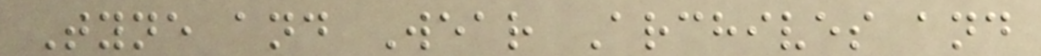Tyne and Wear Archives and
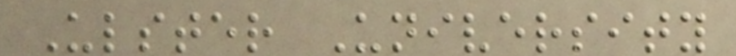Ulster University
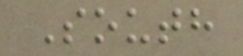South
